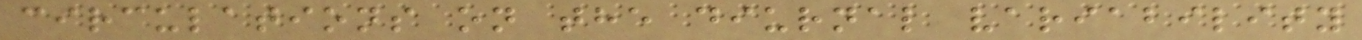circulations on the diurnal variability
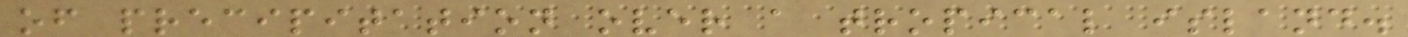of precipitation over a tropical island.
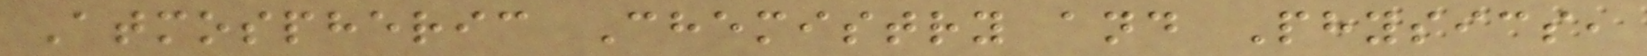Atmospheric Chemistry and Physics,
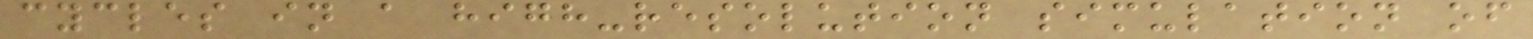cycles in a high-resolution simulation of
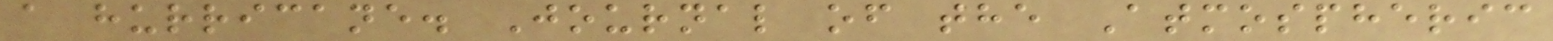a hurricane. Journal of the Atmospheric
